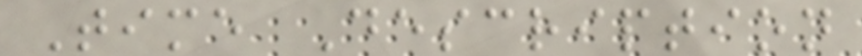Time Description
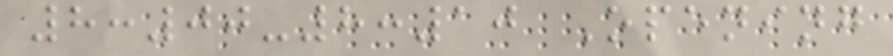8:00-8:10 Opening
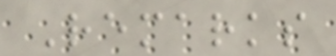Remarks
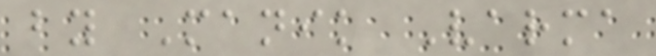by Manik Varma
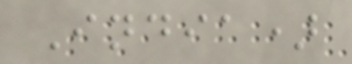India)
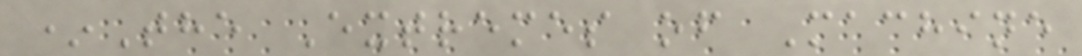*The Extremes of Machine
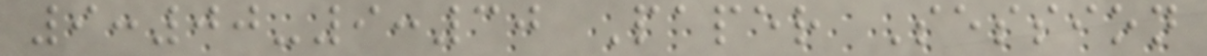9:00-9:30 Paper Session
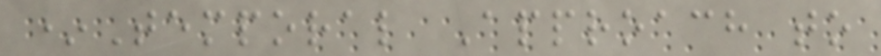*Temporal Approach to
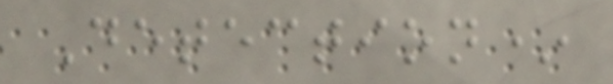Detection*
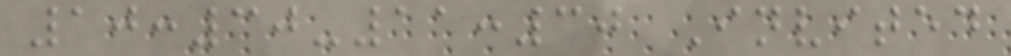10:30-11:30 Invited
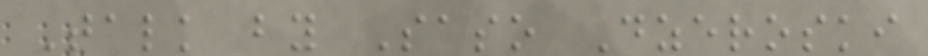Talk by Saso Dzeroski
